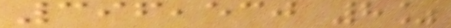396,530 8%
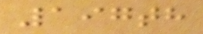197th
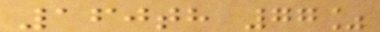160th 77%
